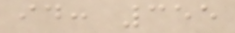id: 355
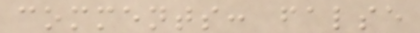comments: false
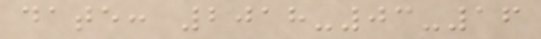date: 2018-03-16
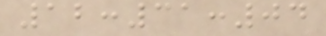12:31:04
